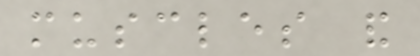muscles and
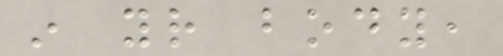in your body,
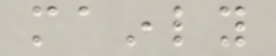mainly
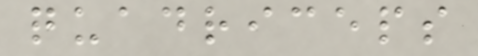quadriceps
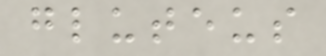gluteus
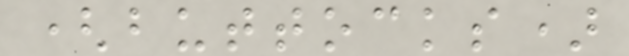(buttocks)
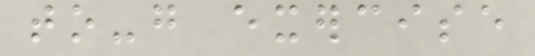to-go exercise
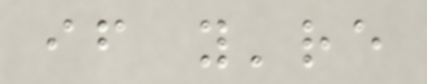if you're
